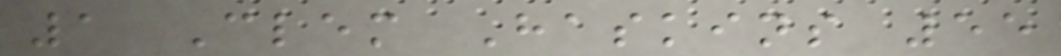1 Clem Haskins 55
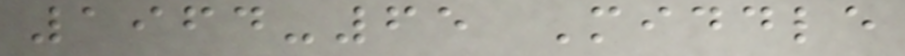1964-65 Middle
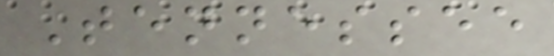Tennessee
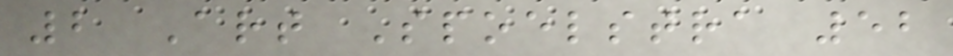2 Art Spoelstra 52
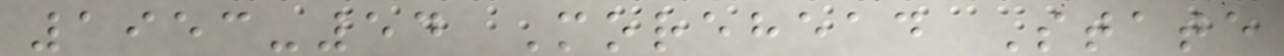1953-54 Morehead State
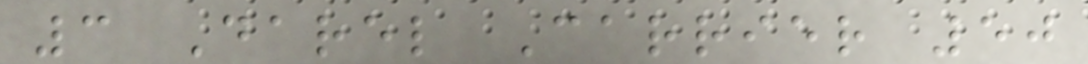3 Darel Carrier 50
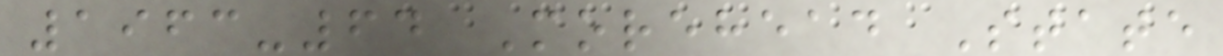1963-64 Morehead State
